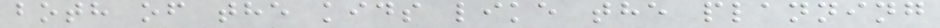both of the kids like the planning
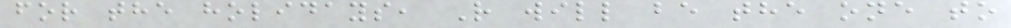for the holidays, R will be the one to
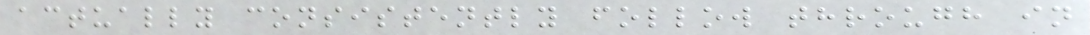actually consistently follow through in
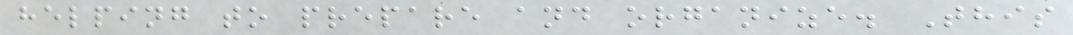helping to prepare and organize. This
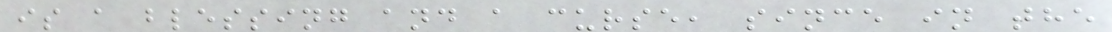is a blessing and a curse, since in the
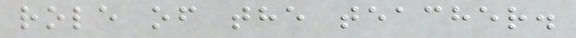role of the teacher.
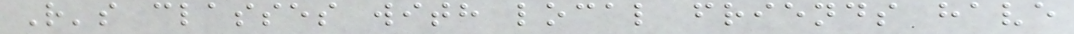R's classes with local friends have
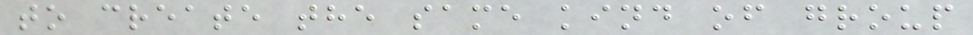to create the same kind of group
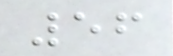56
